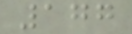177
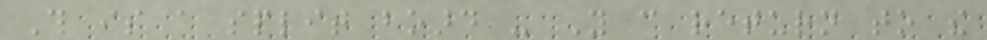This is a split board - You can return to the
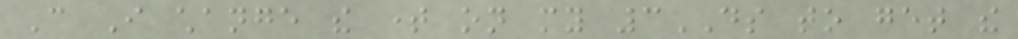Can I change the time on my 3DS to get the
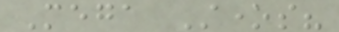Mega Stones?
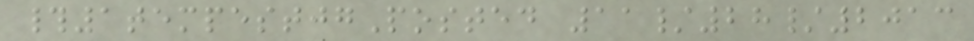#1tempestjgPosted 11/28/2013
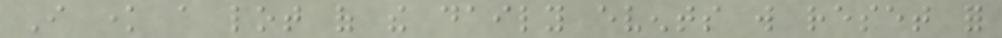I know a lot of the daily events will reset for
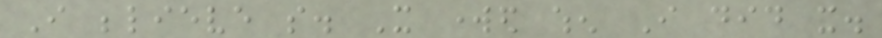I believe so. It worked when I did it.
